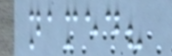named?
